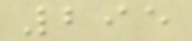295
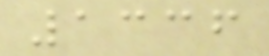1336
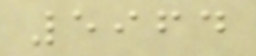5964
